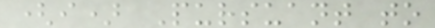(i) Pursuant to
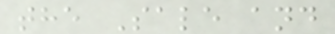the Sale and
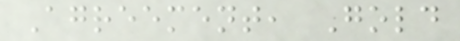Agreement, Gold
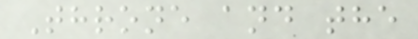Throne and the
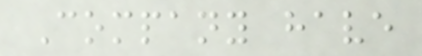Company have
